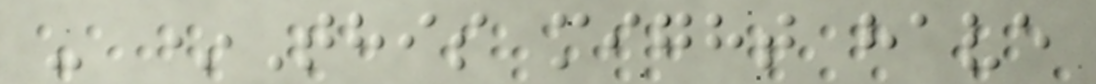- *This might have
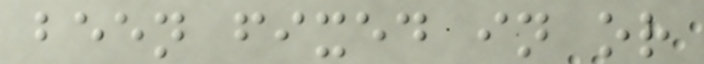been fixed in or
